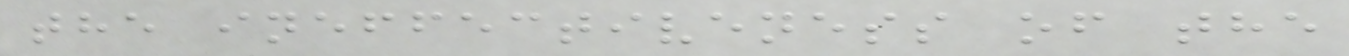the ineffectiveness of the
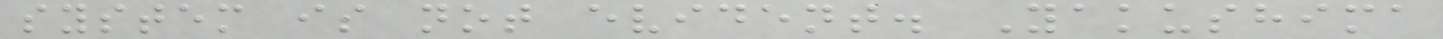system is not evident. Yakushima
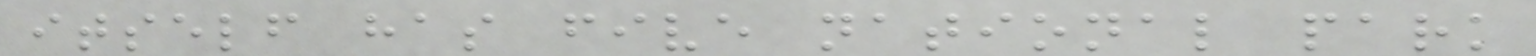itself has five national park
